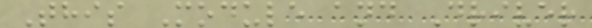This Module and Driver
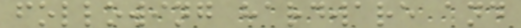following hardware and
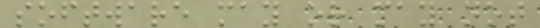software may or may not
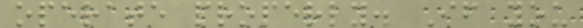operate properly. If you
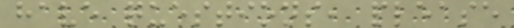have questions, please
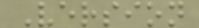Version
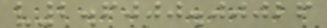v2.6000.00026
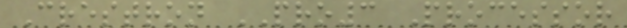Crestron PRO3 Processor
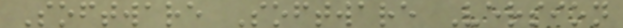Software Software Version
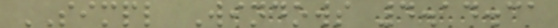SIMPL Windows 4.14.31
